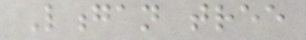Longan tree
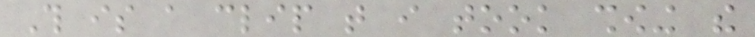This is a clip that i took showing the
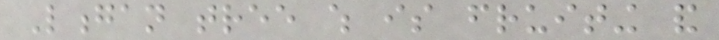Longan tree which is fruiting and
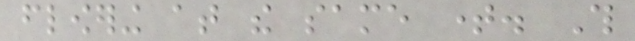flowering at the same time. This
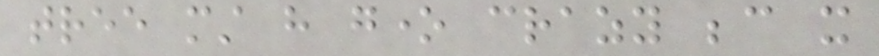tree must have gone crazy because it
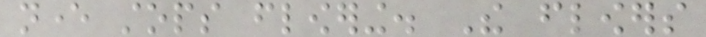never stops flowering. The flowers
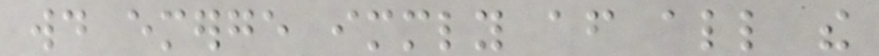would emerge immediately after all the
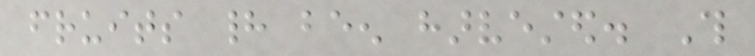fruits had been harvested. This
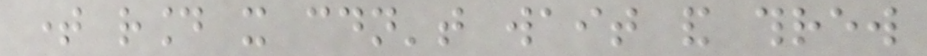time round it couldn't wait and threw
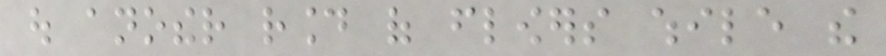out another round of flowers while the
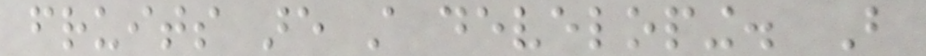fruits are still developing. But
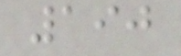190
